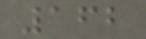162
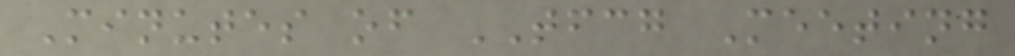Minutes of TFCG Meeting
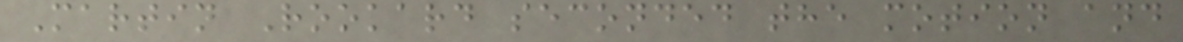Martin Rookard seconded the motion and
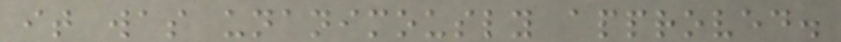it was unanimously approved.
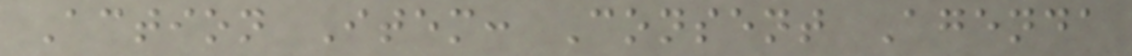Action Item: Consent Agenda
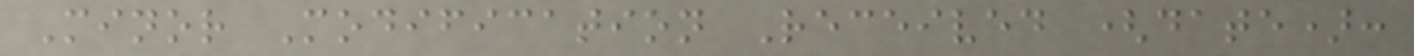Minor Modification Received (date):
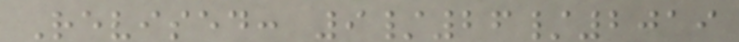Revised: 9/26/2019
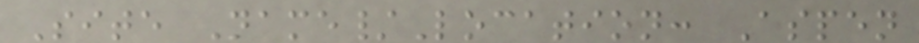Site Name/Location: Aspen
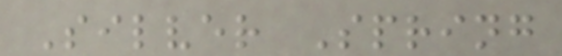Silver Spring
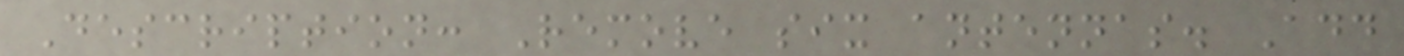Description: Remove six antennas. Add
